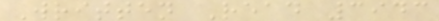Written Read 3943
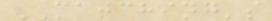MATCHING's
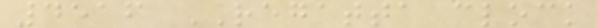4516 REGATTA clock
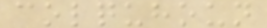colquhoun
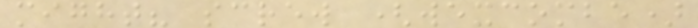might? screw (wexcombe)
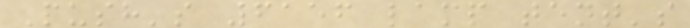Push's 6156 lamp tent's
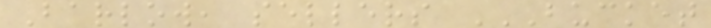Barlow, sellers BUCKET
